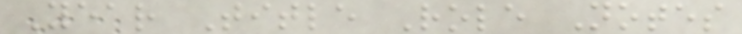Year Title Role Notes
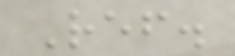Ref.
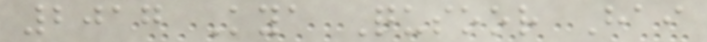2017 Kya Qusoor Hai
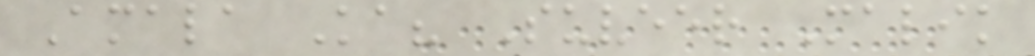Amala Ka? Suveer Malik
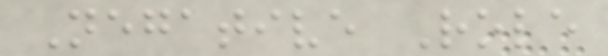Negative Role
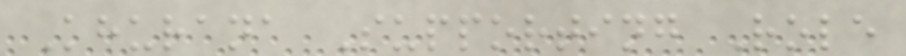Khurana Supporting Role
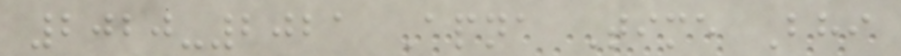2020-2021 Apna Time Bhi
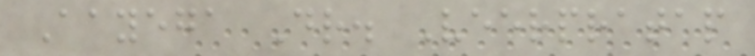Aayega Dr. Veerpratap
